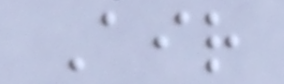Air
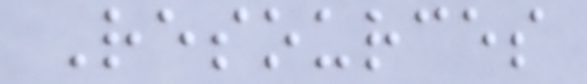Resources
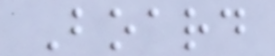Board
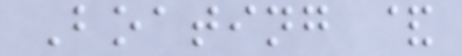Boating &
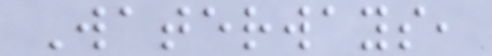Waterways,
